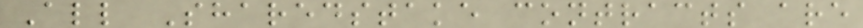All Sharedstake contracts are
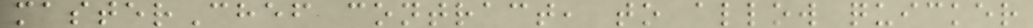masterChef contract, to allow quicker
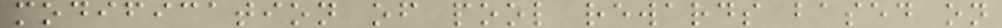modification of pool rewards based on
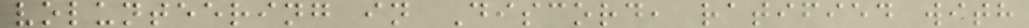volunteering in Discord, ratified with
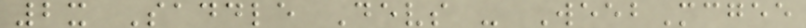2x Saddle Devs - WeebMcgee
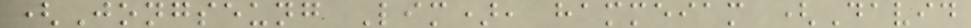(Jongseung Lim), hammeiam (David
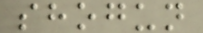shogun
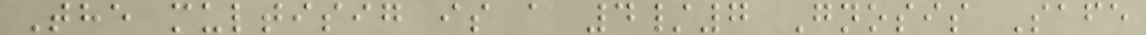The multisig is a 4/7 Gnosis Safe
